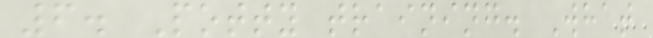6. Potty training. What
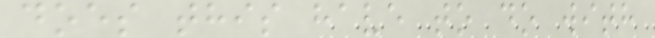does this have to do with
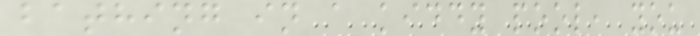bathing in a kiddy pool, you
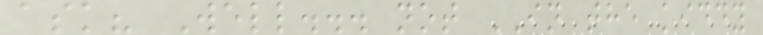ask? Well... not IN the kiddy
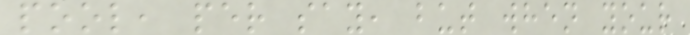pool, per say, but when your
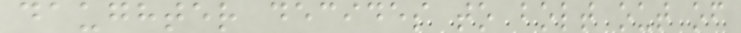daughter decides to bolt out of
